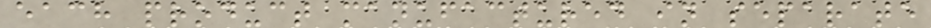each product manufactured in separate
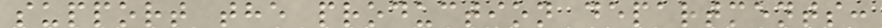support the production departments:
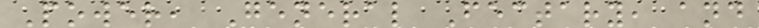Power, General Fectary, and
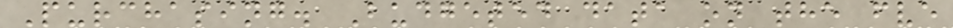Purchasing. Budgeted data on the fve
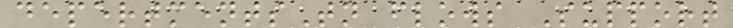depertmentsTn flows Support
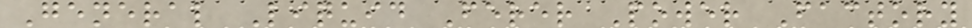General Liquid Ferer Power Factory
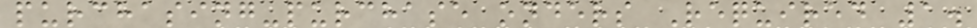purchasing-purchase onders Required 1.
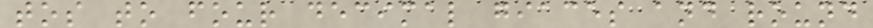tos to four decimal giaces and round
